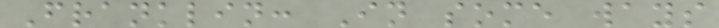Franklin: In some ways
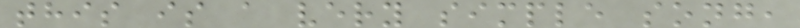this is a very simple song,
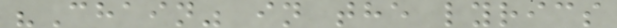"Chain" in the lyrics
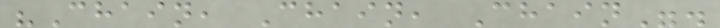"Chain, Chain, Chain".
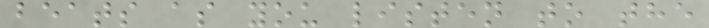beats as you listen to the
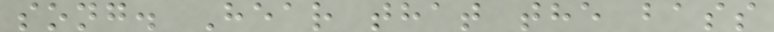song. Hear that the bass
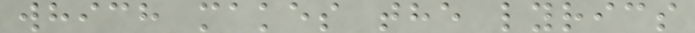which makes the lyrics
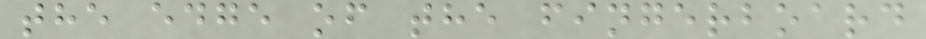the edge of the fingerboard
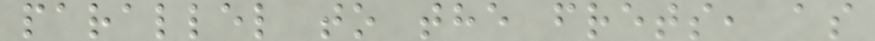parallel to the frets, as
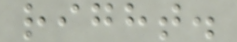right.
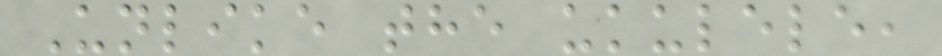Unlike the ukulele,
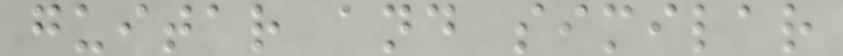guitar and similar
